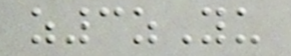z3zYu
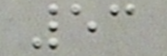53
